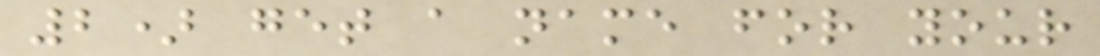2) get a name for your
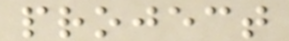project
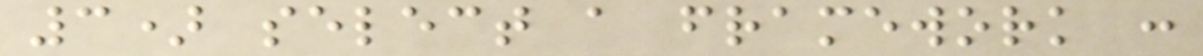3) select a framework :
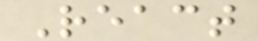React
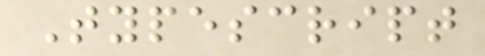Typescript
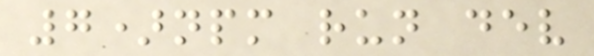7)npm run dev
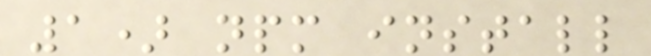1) npm install
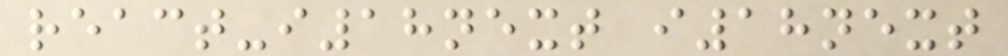react-i18next i18next
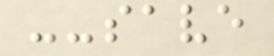--save
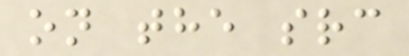on the src
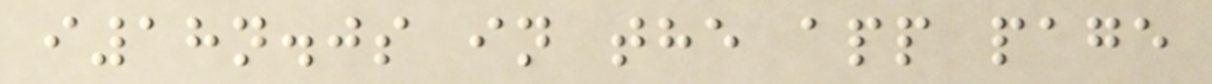i18n.js in the app page
